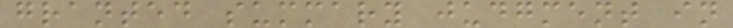granted summary judgment in
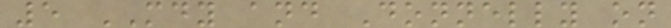5 MDY and Donnelly on
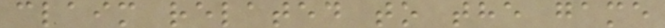claim related to the game
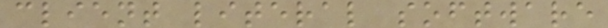client literal software
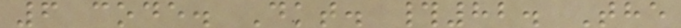6 code. Dkt. #82. The
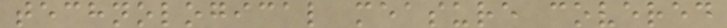technological measure covered
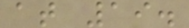at 19.
